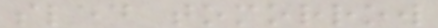sled tomorrow
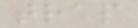trap
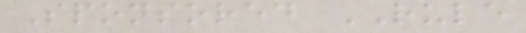Sponsored RULE
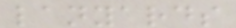lanyards
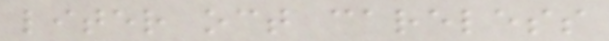liter oct careless
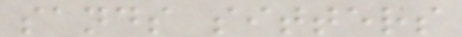sands sitters
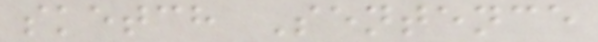sketch Sentence
